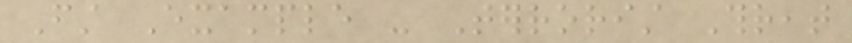First Example - Terrorist Threat
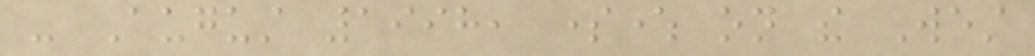- August 1998, somewhere on the West
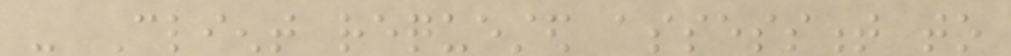- Client requested assessment to
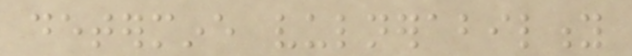determine vulnerability
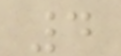4
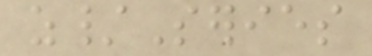z/Series
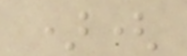)(
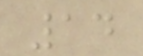14
